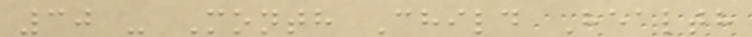30 - Month Child Health
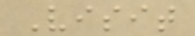Visit
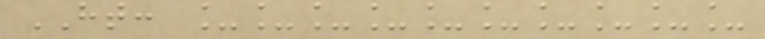HT: __________
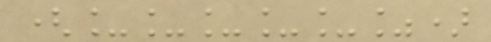(_____%)
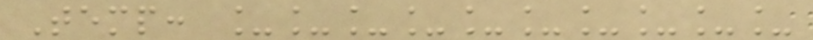Temp: __________
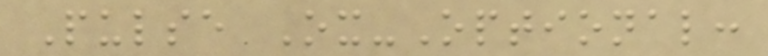Pulse Ox-Optional:
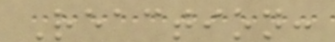Reaction:
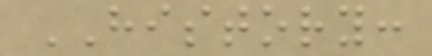HISTORY:
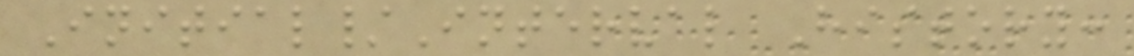Initial/Interval History:
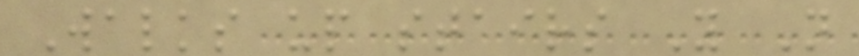Walks up stairs Y N
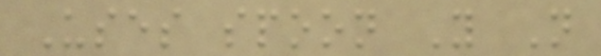Uses spoon Y N
